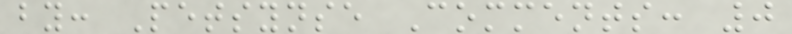by: Petsynse Comments: 0
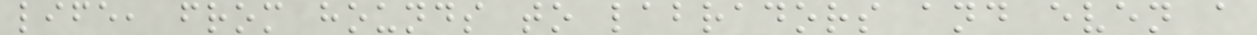life, from hounds to labradors and even a
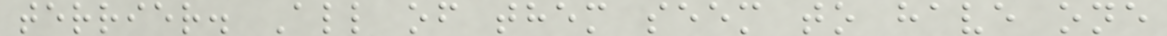terrier. All of them seem to have one
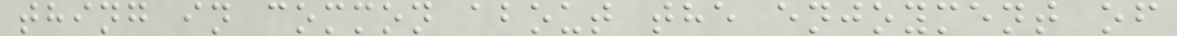thing in common about the enjoyment of
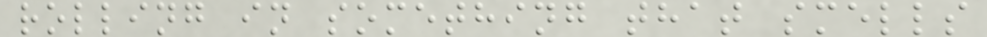rolling in something that smells
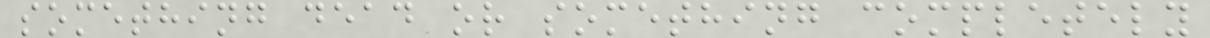something dead or something completely
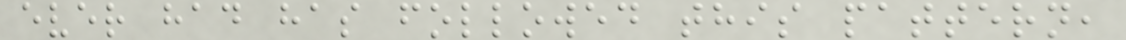ever had has followed this pattern,
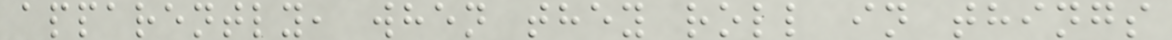apparently, when they roll in things
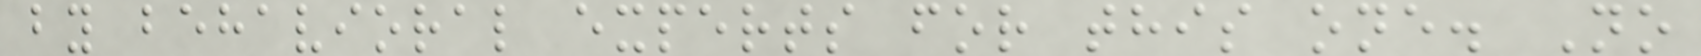by behavioral experts for this one. No
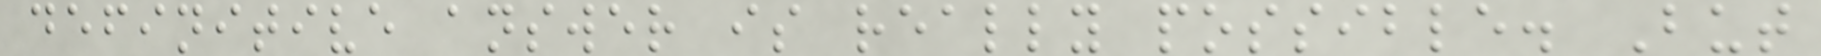definitive answer is really possible. But
